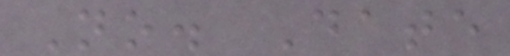No. Date
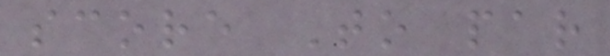score To par
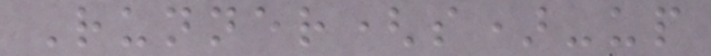Runner(s)-up
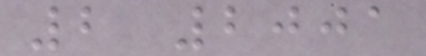2 2001
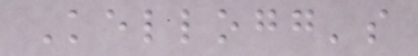Kellogg's
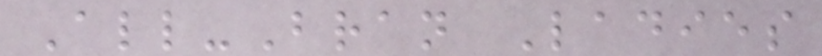All-Bran Ladies
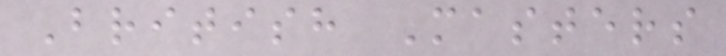British Masters
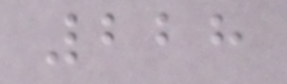228
